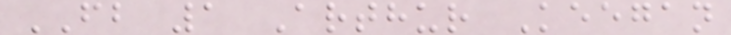FB 1 Arthur Keegan
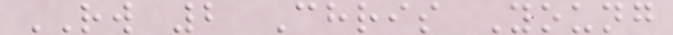RW 2 Chris Young
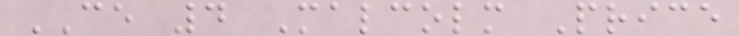CE 4 Malcolm Price
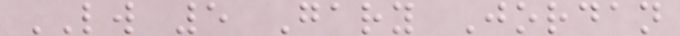LW 5 Gary Jordan
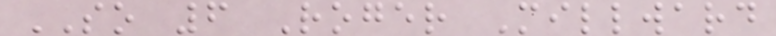SO 6 Roger Millward
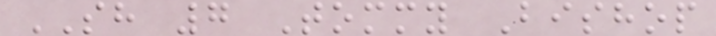SH 7 Tommy Bishop
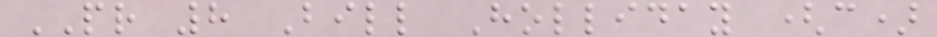PR 8 Bill Holliday (c)
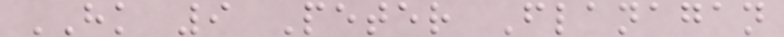HK 9 Peter Flanagan
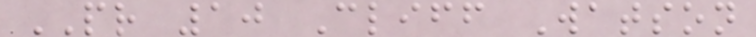PR 10 Cliff Watson
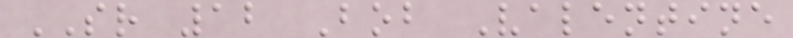SR 12 Bob Valentine
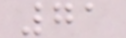71
